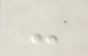-
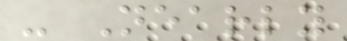- Nearly
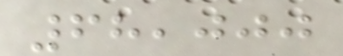68,000
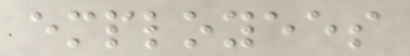employees
